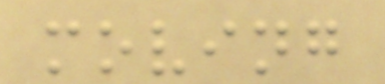moving
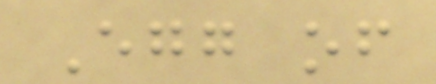Egg of
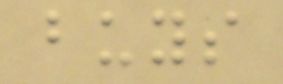buys
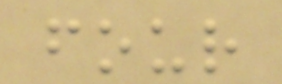four
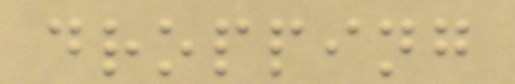dropping
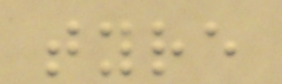tyre
